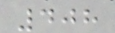408
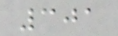301
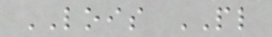LOIS PL
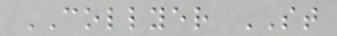COLLYER ST
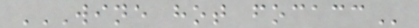WINE HOT FOCACC
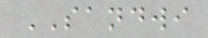SANDWI
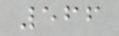566
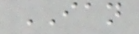IAN
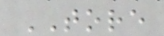TORE
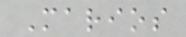Marios
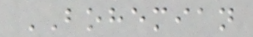BOHEMIAN
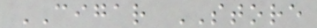CIGAR STORE
